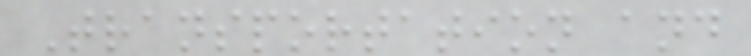Transportation and
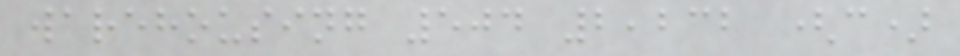warehousing 504 2,232 (c)
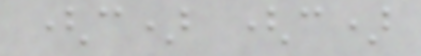(c) (c)
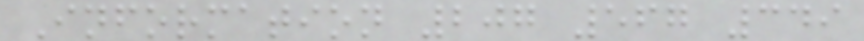Information 207 567 349
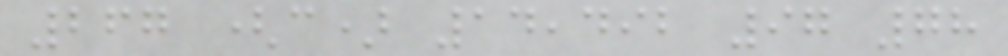267 (c) 14,492 97 78
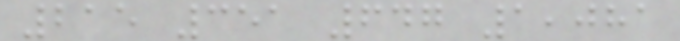215 351 647 1,081
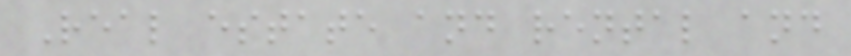Real estate and rental and
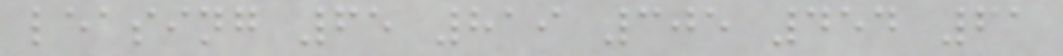leasing 65 819 305 454 61
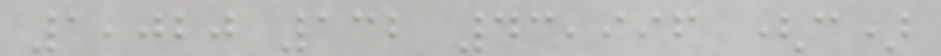1,020 132 43,996 (c)
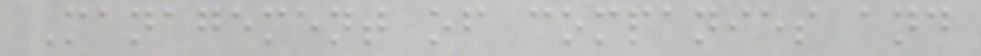Management of companies and
